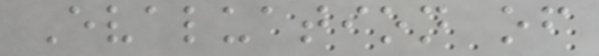Evaluation of
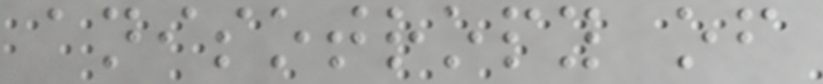anisotropy of
